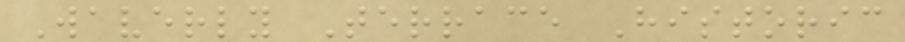Waverly Terrace Historic
